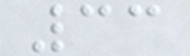33
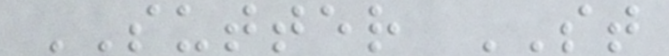SUTTER ST
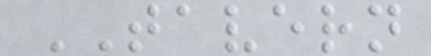TAVERN
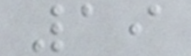19
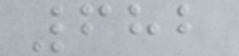682
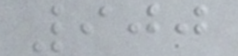900
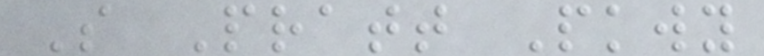S Pratt Pkwy
